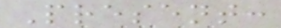Present:
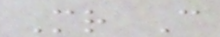Mr C
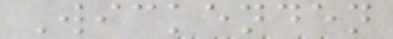Wickenden
